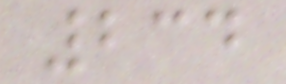234
